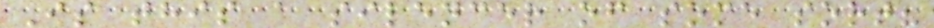Is this a silencer of some sort?
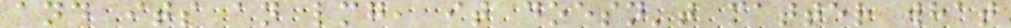and its an lmg, it doesn't matter what
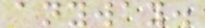anyway.
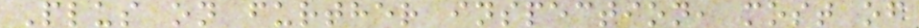Plus on further inspection, most of
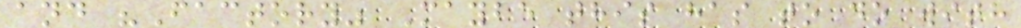and "Factory" Maybe this has to do with
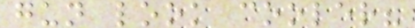gun look cooler?
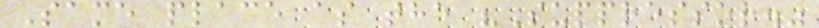Same place as the "Suppressor."
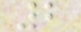2
